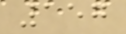157
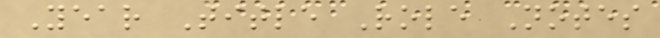Year Title Role Notes
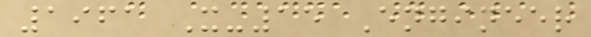1961 X-15 Engineer
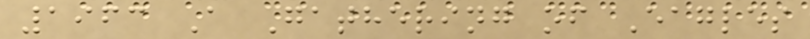1963 A Gathering of Eagles
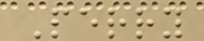Perry
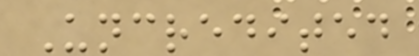Uncredited
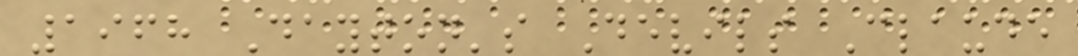1968 Dayton's Devils Claude
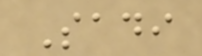Sadi
